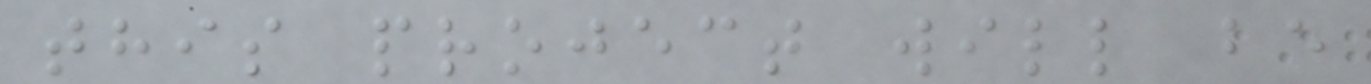this project will be
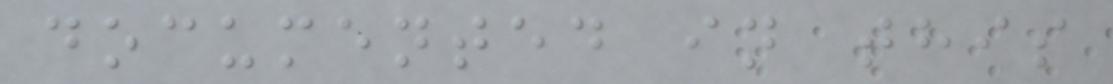documented in this
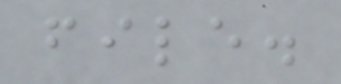file.
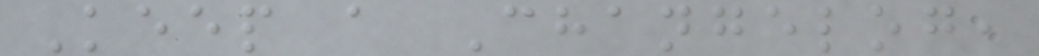Keep a Changelog,
